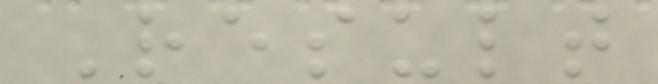Result
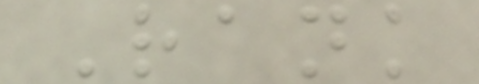Rank
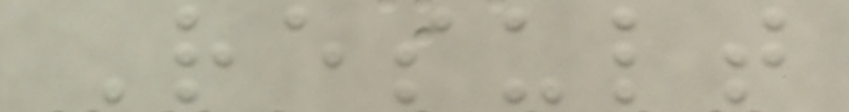Result
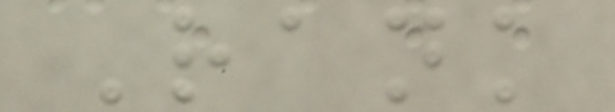Rank
